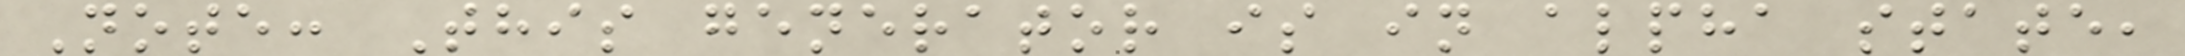Note: This generator is in alpha state,
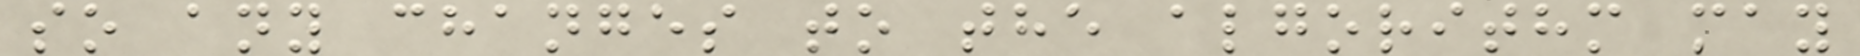so any changes to the algorithm may
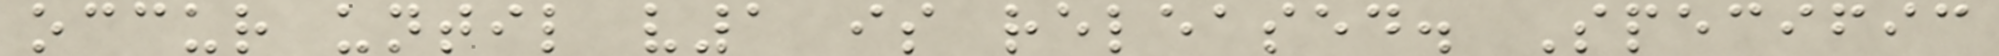occur until v1 is released. Specific
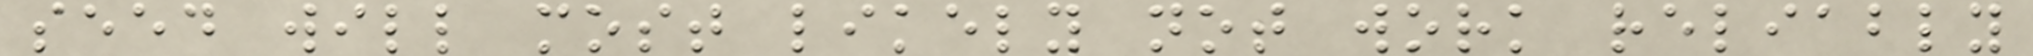seed will most likely not work reliably
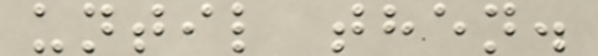until then.
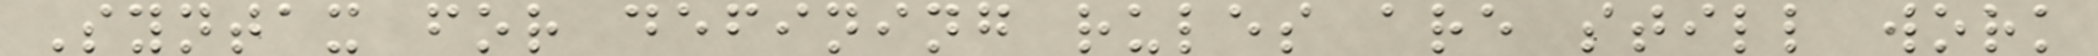Syntax for defining rules are still work
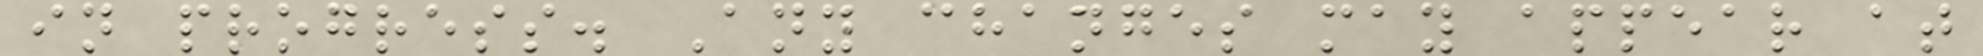in progress. Any changes may appear at
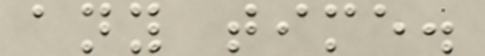any time.
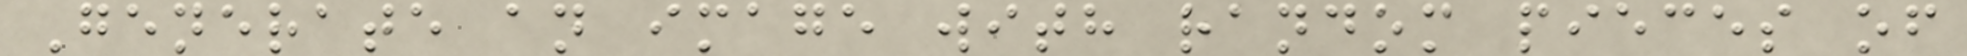Generate an image with random pieces of
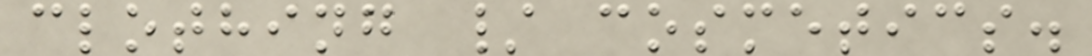clothing / cosmetics.
